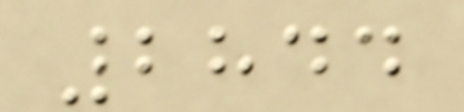2844
